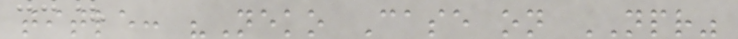title: "Neko Case on NPR"
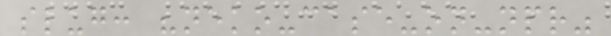slug: "neko-case-on-npr"
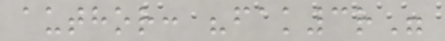author: "fak3r"
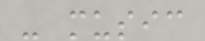- music
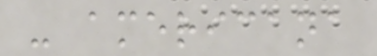- americana
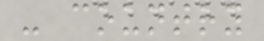- country
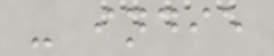- indie
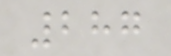287
